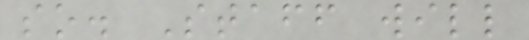so. Staff will
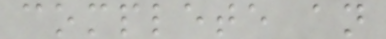complete an
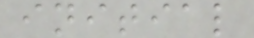initial
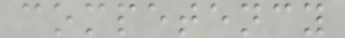competency
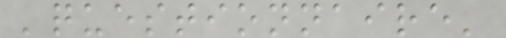'questionnaire'
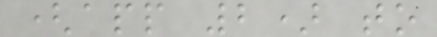(app 2) to
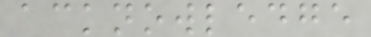acknowledge
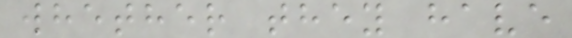whether they have
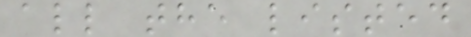all the listed
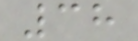38
